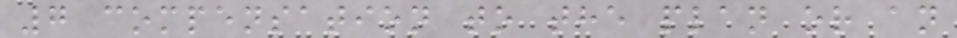7 compensation to the plan or an
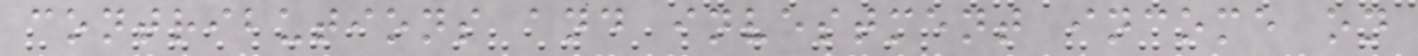contributions and investment income on
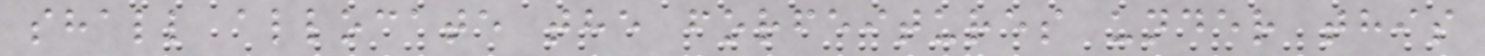shall allocate the forfeitures under this
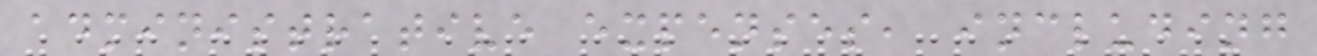administrative expenses, including
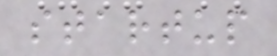startup
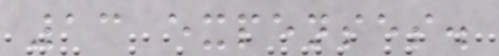13 expenses.
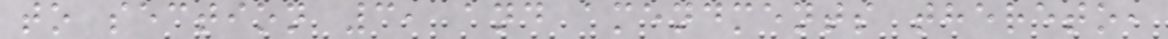to section 3, and amendments thereto,
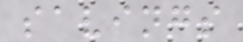savings
